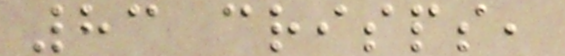83 crisps,
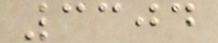3304
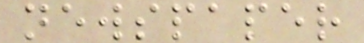newspaper
